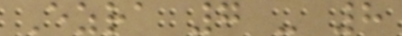Ezra 7 - 8
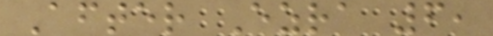After Ezra 6,
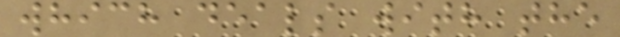which deals with the
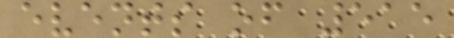events of 515
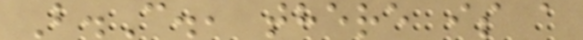B.C., there is a
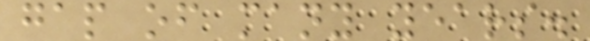gap of many years.
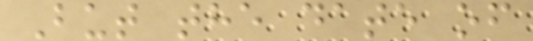But the date of
